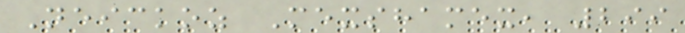Neickoz Mexshamex, 299
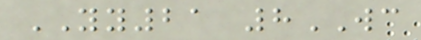YY21 8WC
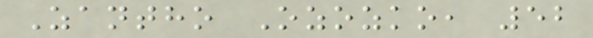Zantho Ozozko, 52
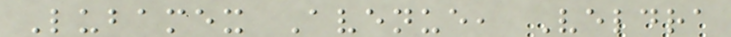Lubamex Avenue, Veldra
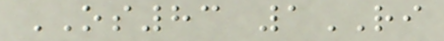OS83 1RI
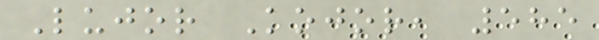Lujor Kojor, 585
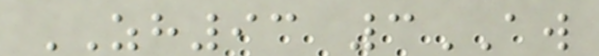ZH93 3AW
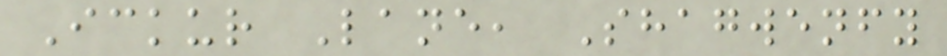Ickur Lane, Shagwenfy
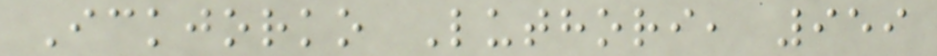Ickjorko Luthori, 959
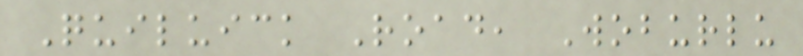Quiluick Road, Woburlu
